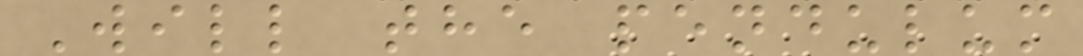Will the pendulum
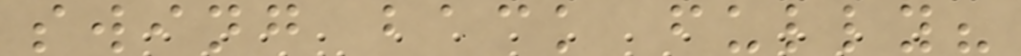swing back fully?
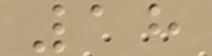18
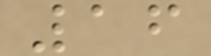16
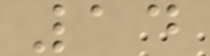14
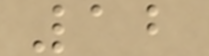12
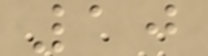10
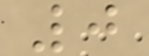0
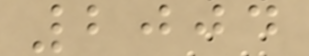2004
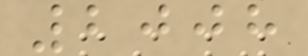2008
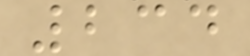234
